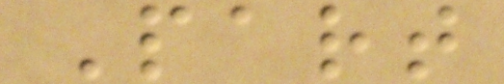Part
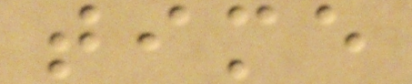time
